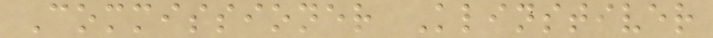Commissioner Klinstiver
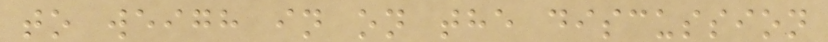to weigh in on the discussion
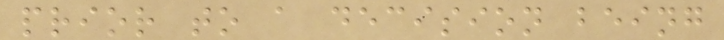prior to a decision being
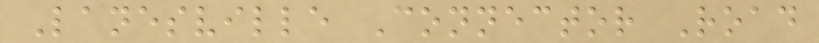Lanesville Connector Road
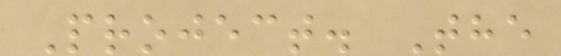Project. The
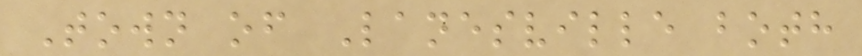Town of Lanesville both
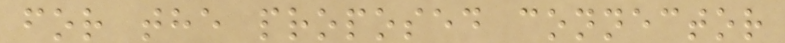for the proposed connector
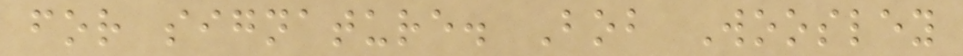for signature. Bob Woosley
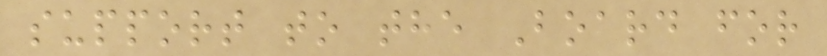support to the Board for
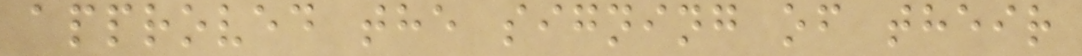approved the signing of their
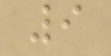9
